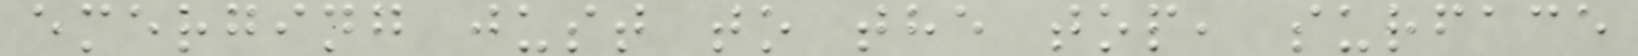emerging just to the top, surface
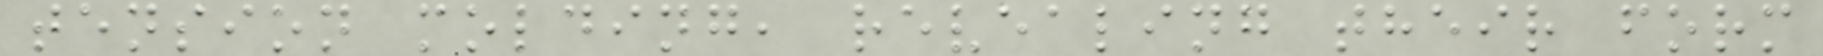tension molding, revealing their form
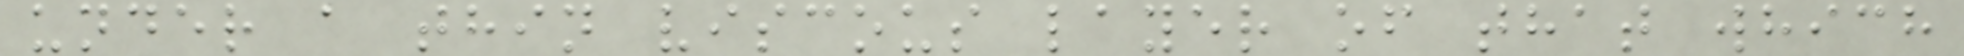under a thin viscous layer of that which
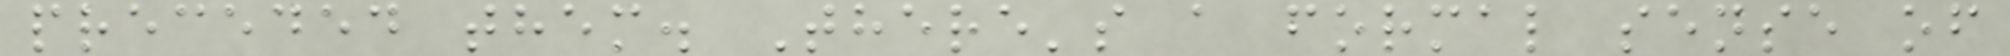preceded them. There's a formal sense of
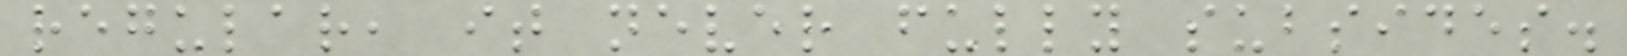regular, it never fully subsides.
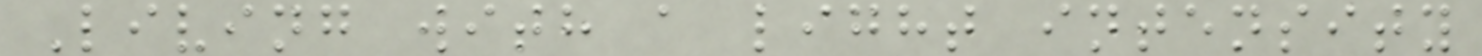Living with a light intensity
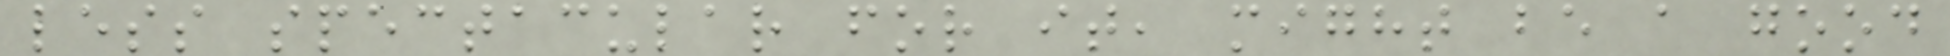less spectacular for it, might be a good
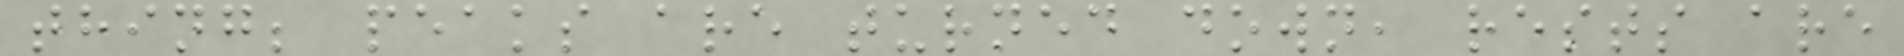thing; peaks are turned down, rests are
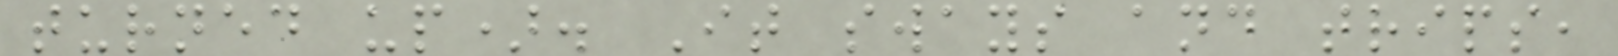turned up). It sways and trips,
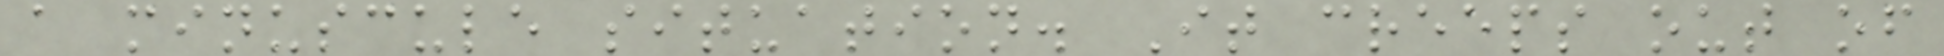a minuscule situation. It creeps out of
